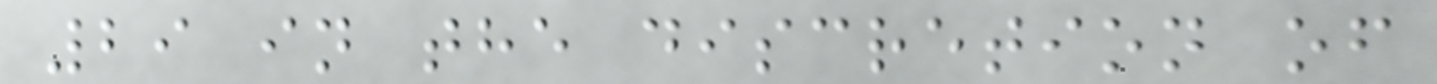29 in the discretion of
